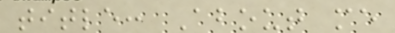title: About me
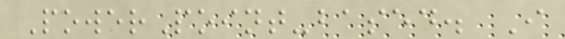PowerPoint-based. I
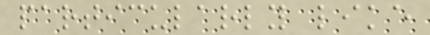particularly like
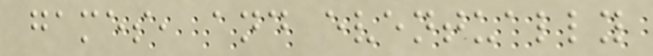games, and eventually
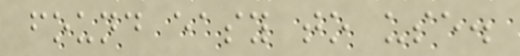found easy to use.
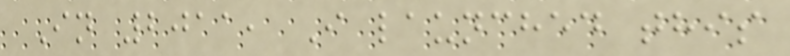In 2011, I launched this
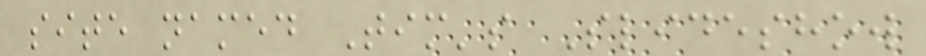site named Tim's Slideshow
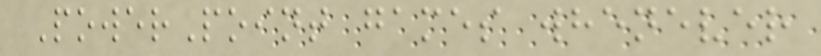PowerPoint games whenever
